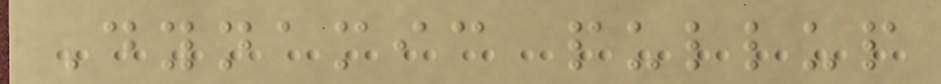Dynamic pullup
